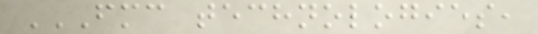FMC TECHNOLOGIES,
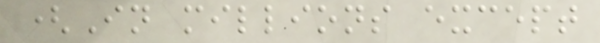(In millions except
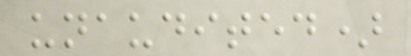unaudited)
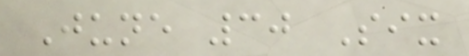June 30 Six
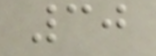30
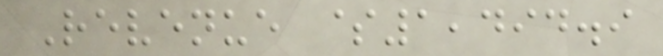Revenue $1,494.9
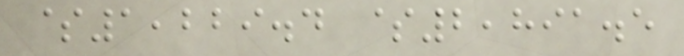$1,229.4 $2,891.5
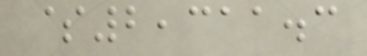$2,311.3
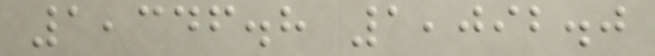1,346.8 1,092.0
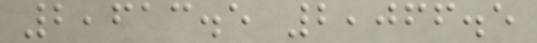2,613.5 2,066.5
